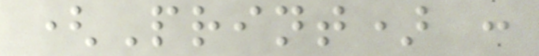(Print) :
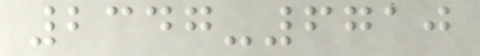2347-6710
